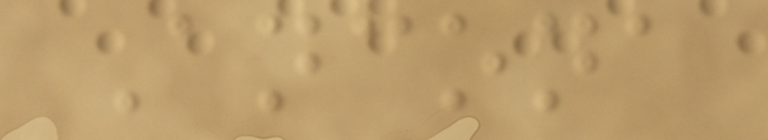Ancona
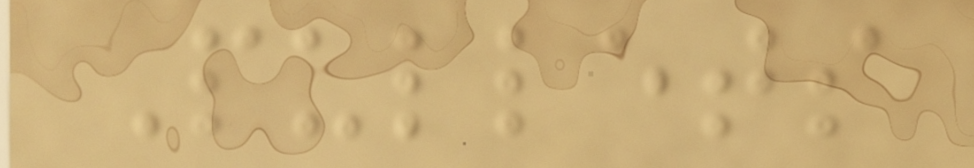Pullets
